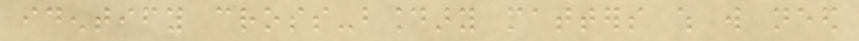identify cross-boundary matters which will need
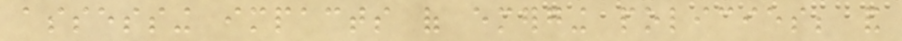assessing impacts of emerging policies; and
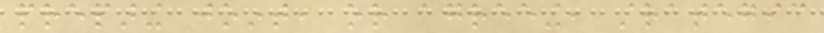preparing joint, or agreeing, strategic
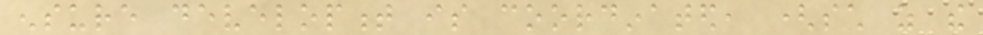ensure development is coordinated, (such as the
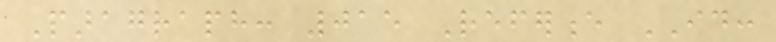Paragraph: 015 Reference ID:
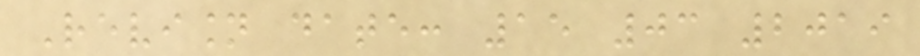Revision date: 15 03 2019
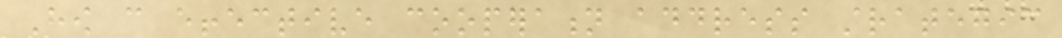How can effective cooperation address strategic
